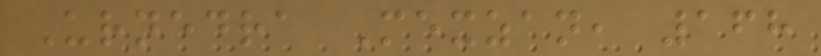Urnedra Mexzan, 168
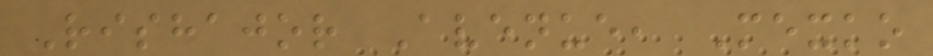Rishajor Avenue, Mexko
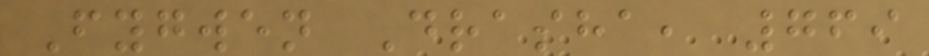Fygwen Drasha, 769
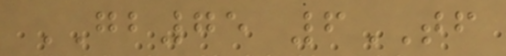GB75 6TF
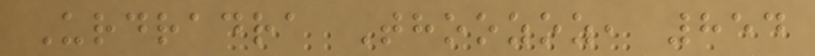Urdradra Thoozoz, 854
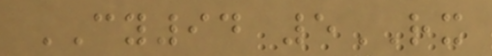CY94 5RX
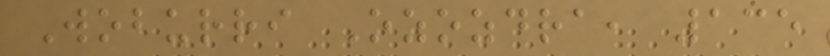Woburri Ozozdra, 135
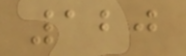120
